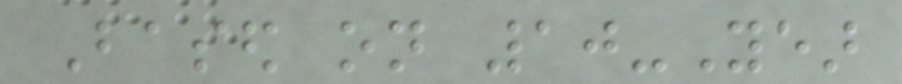Based on 10-Year
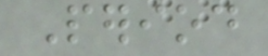Period
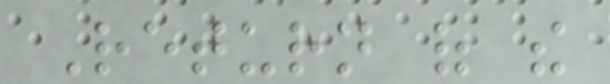Return of the
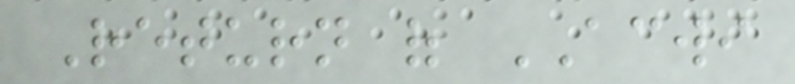Return of ACWI
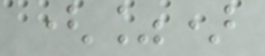(%)
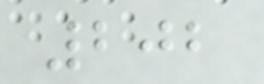202
